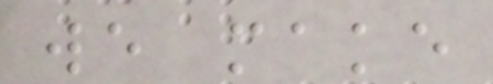we make
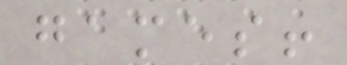games!
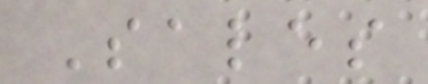Sales
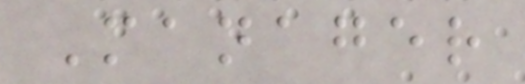Manager
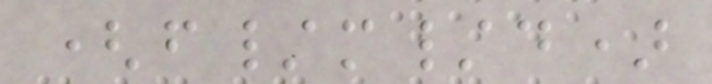(f/m/d)
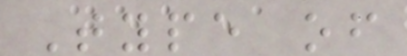Type of
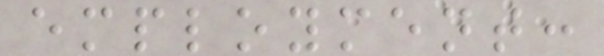employment:
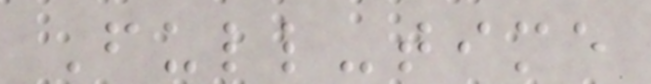Full-time
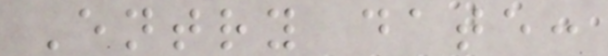Entry date:
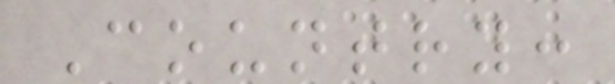Country:
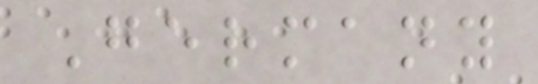Germany
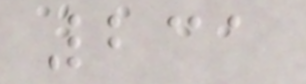231
